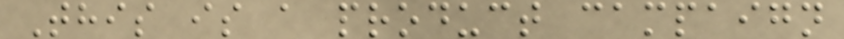This is a product campaign
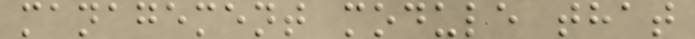management module that
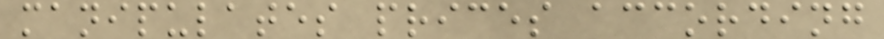manipulates prices according
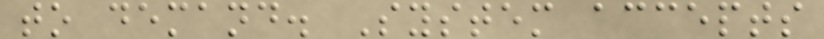to demand. System accepts
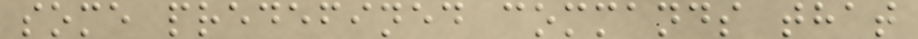some predefined commands that
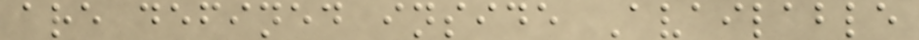are defined inside Available
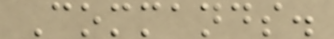Commands.
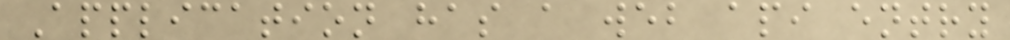Application has a web api entry
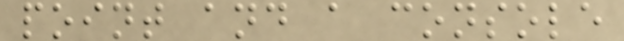point and a console
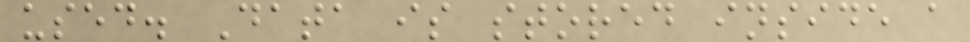used. Data is stored inside a
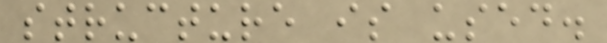structure is used.
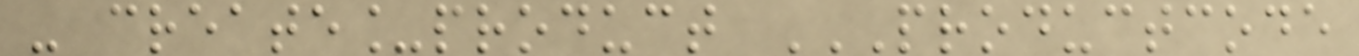- create_product PRODUCTCODE
